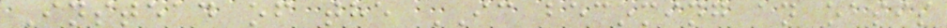Instead of the IC becoming an oasis
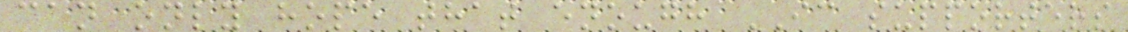can only hope that enough IC supporters
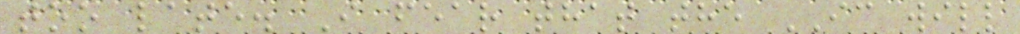too late. I fear that the IC will
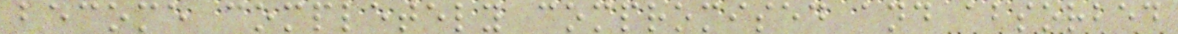become completely compromised and absorbed
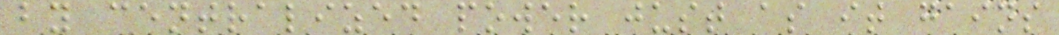by centralized power just as it gains
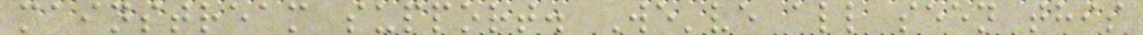mainstream support. We've all seen this
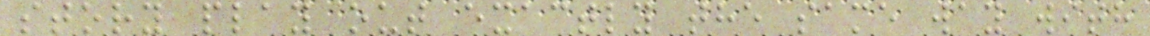story play out exactly the same way with
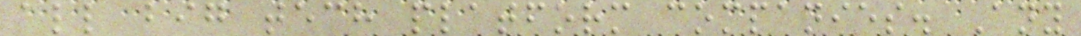all big tech platform companies. Any
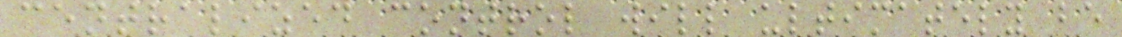centralized control will ultimately be
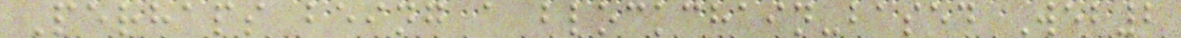Perhaps being a blockchain-based Web2
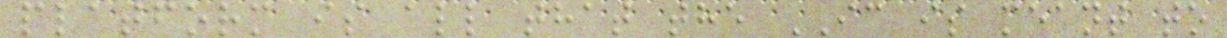platform is all that the IC is meant to
